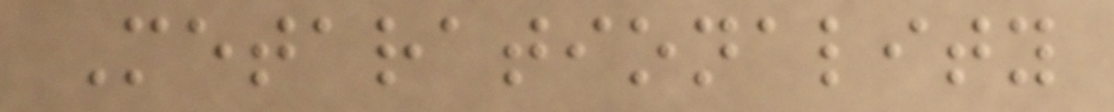Metarationality
